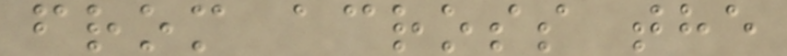from across the
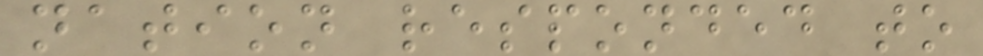nation responded to
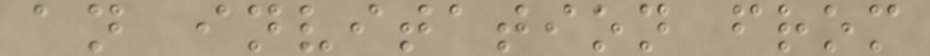an invitation from
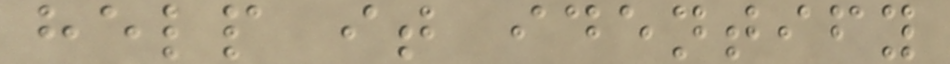help it identify
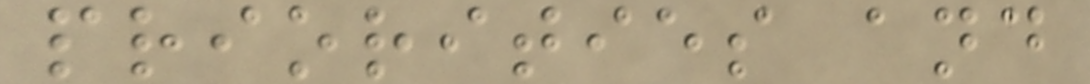priorities and
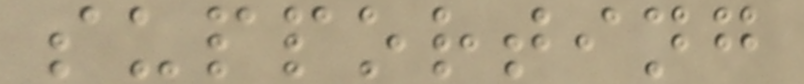supporting
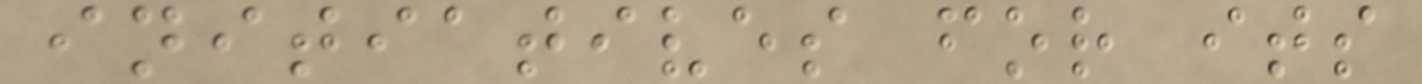initiatives for its
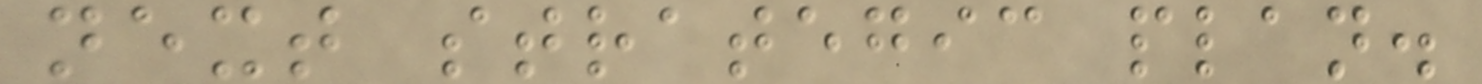next strategic plan.
